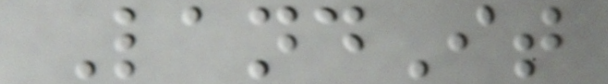LandIt
